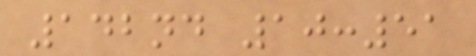142nd 10:51
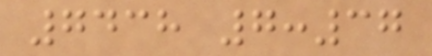7438 7:37
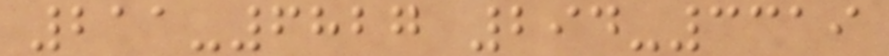211-6827 294-3319
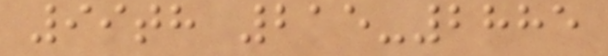99th 215-2885
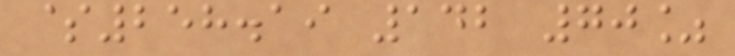$258.19 142 70%
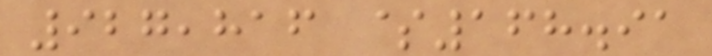927,816 $168.91
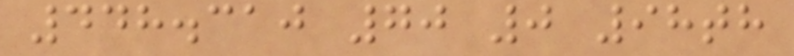448.310 70 0 98th
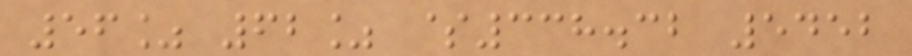56% 62% $338.32 5452
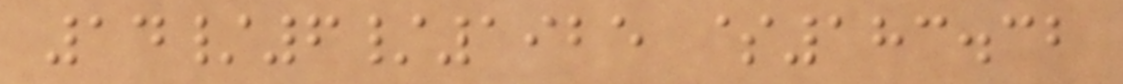14/6/1925 $183.32
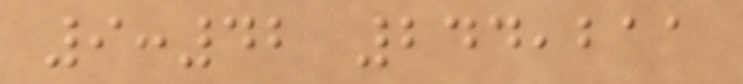9:42 244,211
